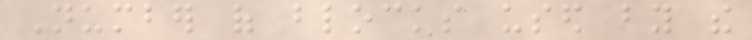Number of blocks used by the
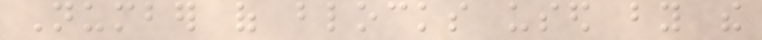Number of blocks used by the
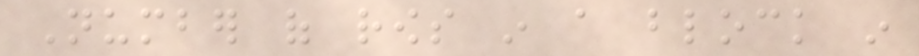Number of rows in a block in
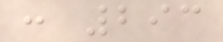: 293
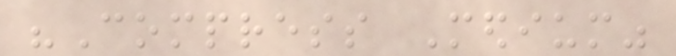"Compress Medium"
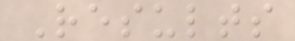Results
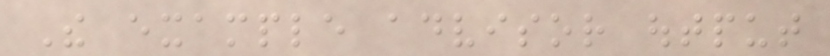The example advisor output
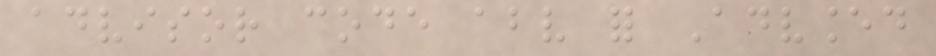advisor code above for Advanced
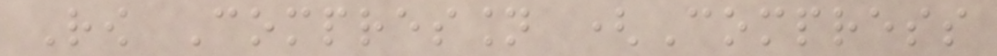Row Compression (Compress
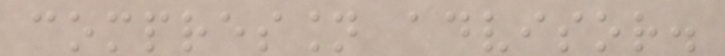compression advisor.
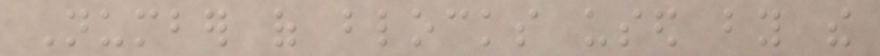Number of blocks used by the
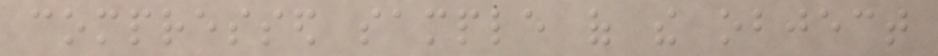compressed sample of the object
